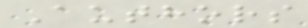Authors
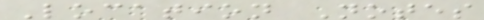Location Notes
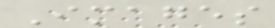Images
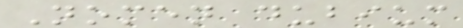Nomen dubium
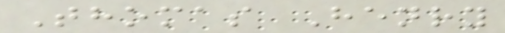Thomas Henry
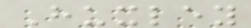Huxley
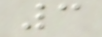3
